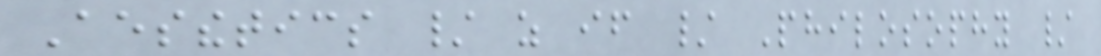Aesthetics / as if / Philosophy /
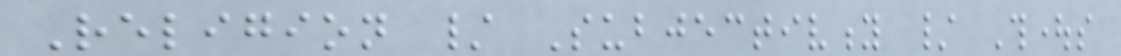Religion / Subjectivity / Thoughts
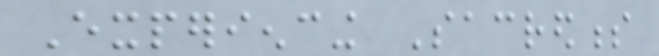Experiencing Sacredness
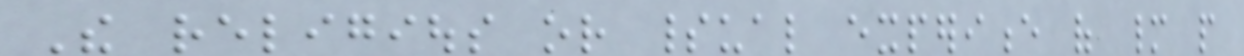The religious or spiritual experience of many people
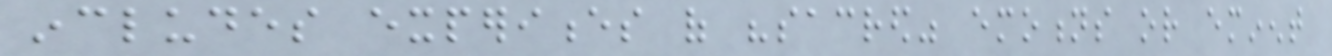includes experiences of "sacred" emotions or eminent
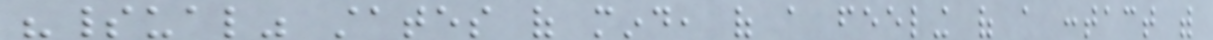"spiritual" states of mind, of a feeling of a contact with
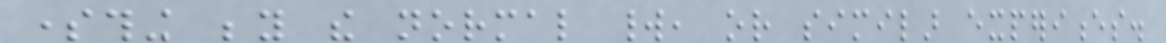something beyond the normal world, or similar experiences.
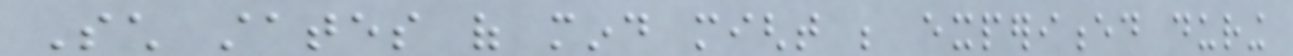Such states of mind might be experienced during
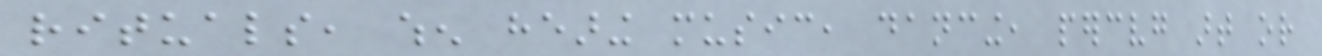rituals, when hearing music, dancing, perceiving art or
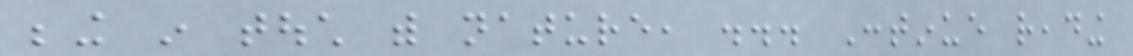being in touch with nature, ... Continue reading
